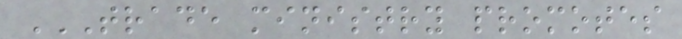TRADE MINISTRY PROMOTES
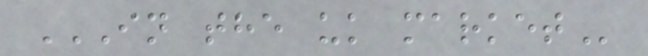IN THE UK MARKET
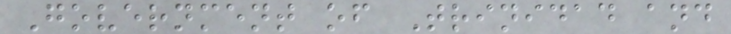Government of Trinidad and
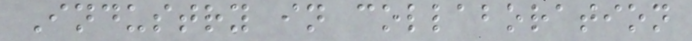Industry in collaboration
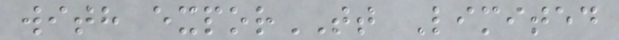with exporTT Limited
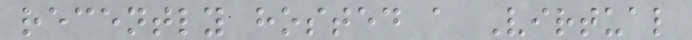recently hosted a Virtual
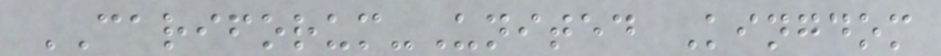CARIFORUM-United Kingdom
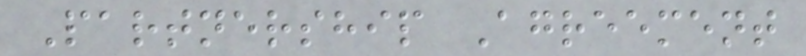Partnership Agreement
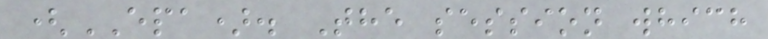(EPA). The session which
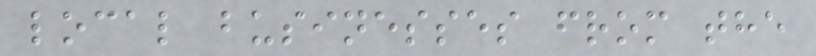local businesses from the
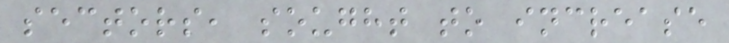sectors, sought to increase
